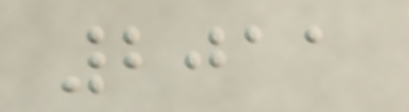2011
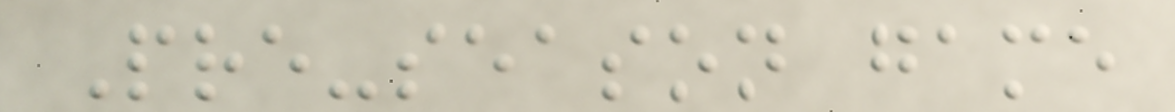Pre-season game
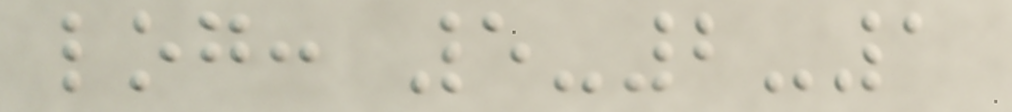log: 5-2-1
